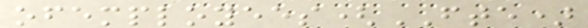ofemployees(FTE)
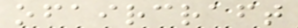ofaircraft
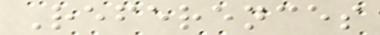References
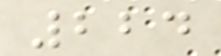224
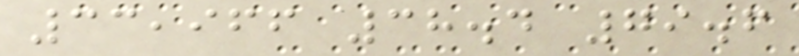33,966 38.4 79.6
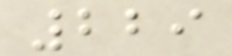229
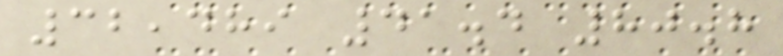32,489 41.4 80.8
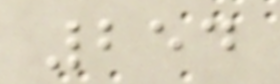254
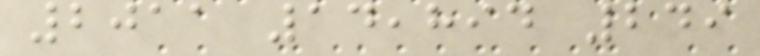2011 14,894 249
